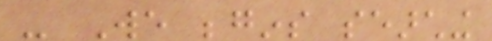- We begins searching
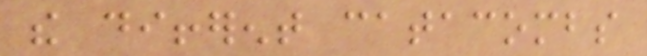the different catacombs
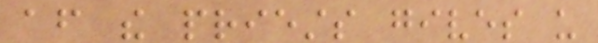after the priests gives us
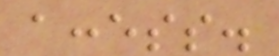access.
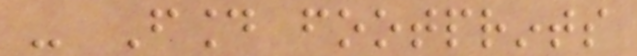- Found footprints
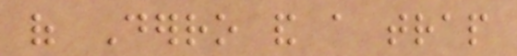of Derro and a trap
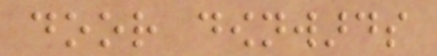door downwards
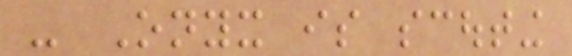- Onyx is scouting
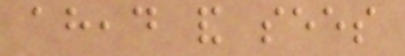ahead and sees
